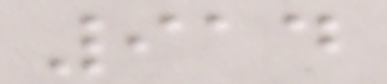914
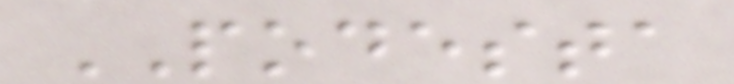PODESTA
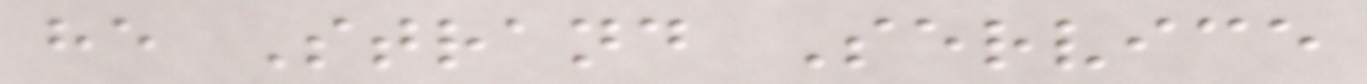he Strand Service
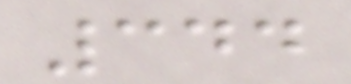344
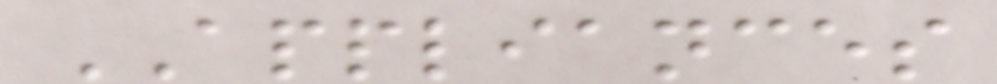APPLIANCES
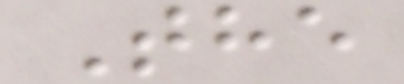The
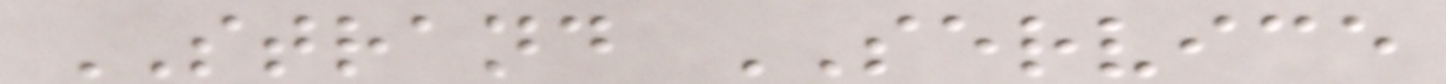STRAND SERVICE
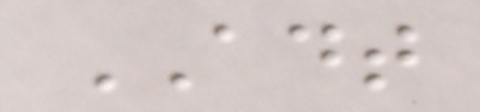ADT
